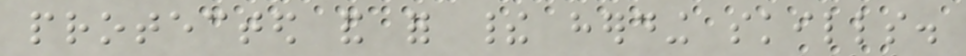protected and for their herding skills.
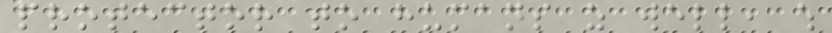protector to humans as well, which
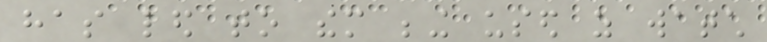has led to them being used as watch
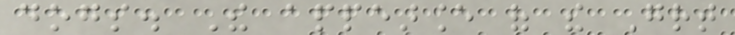dogs. The appearance of the Great
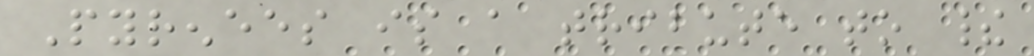Pyrenees is a tribute to their
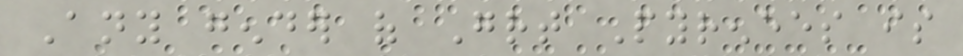Any gender of Great Pyrenees is
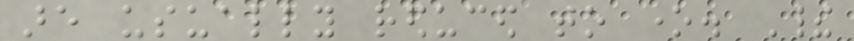are usually reduced to one. Their
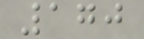170
